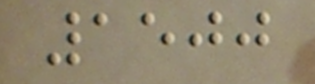1500
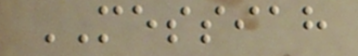MESSIAH
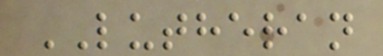LUTHERAN
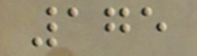175
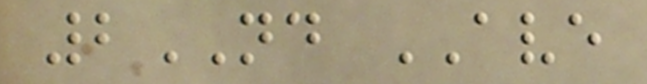2ND AVE
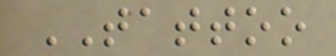TATTOO
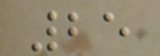25
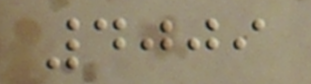4009
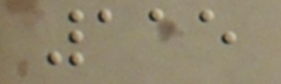115
